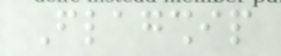Flagship
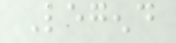Legend
